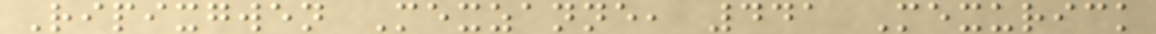Ripixgwen Mexzanne, 441 Mexurick
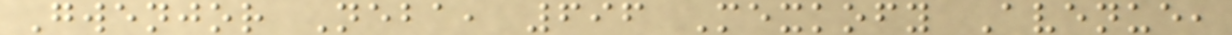Gwenjor Neba, 696 Mexkofy Avenue,
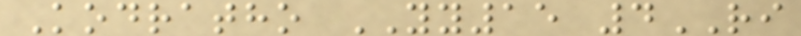Kodratho YY15 4RI
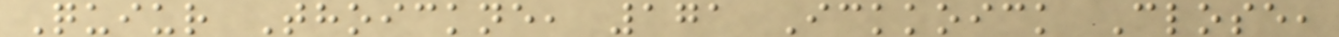Quiur Thoickne, 171 Ickkoick Close,
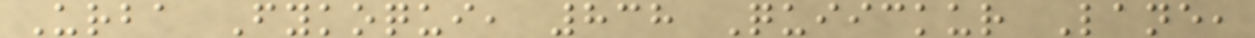Urba Fykoqui, 838 Quiickur Lane,
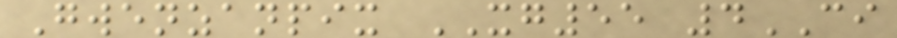Gwenzanpix XG55 4CI
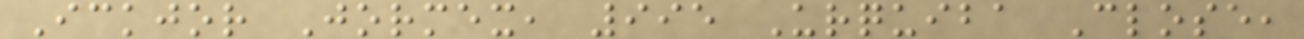Ickjor Jormex, 995 Urquiba Close,
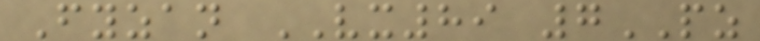Fyzan VX89 7PZ
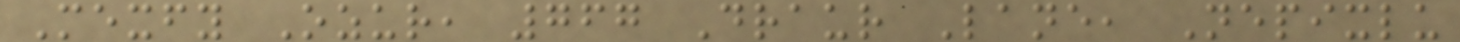Mexfy Ozur, 767 Draur Lane, Nepixlu
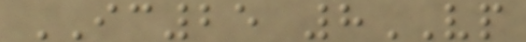IC25 8VP
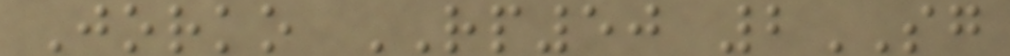Jorko RP50 2SG
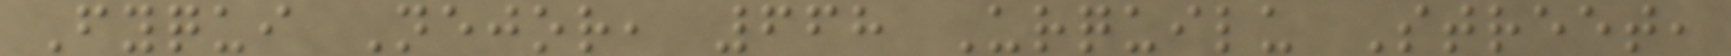Fyqui Nejor, 668 Urquilu Street,
